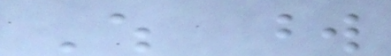Which word
